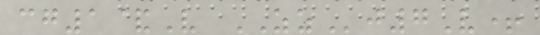cg1&V ZZj7V+
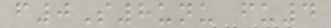f0S8unu fu4
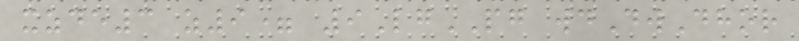xzde3 z9= 9LgPG wdDwDhor
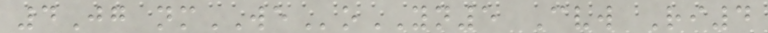4Jg nmWEoYN5 Cvw Ri4
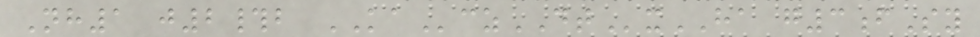Nh1 j2#b KAczDTxHA g3fSy
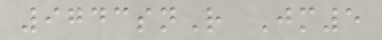9743snR Jm5
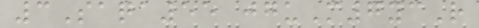3Saqa55 jguM7ycR
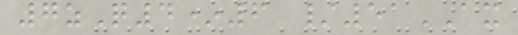7zQ4*6 /51AX
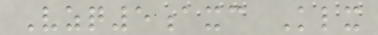Vzq5axc Klx
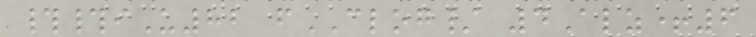##iU82 fCLOG/ 4Alz+6
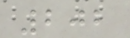202
